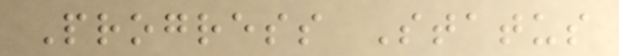Progress Status
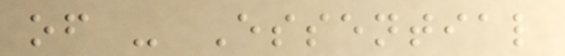of - Essential
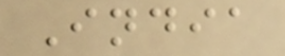India
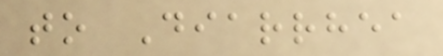to Diarrhea
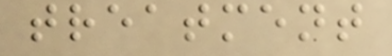treatment
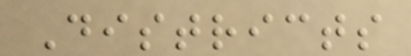Districts
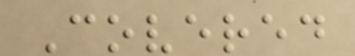Covered
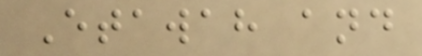Etawah and
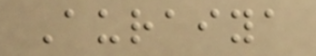Auraiya
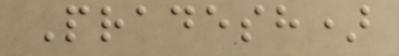Pradesh)
